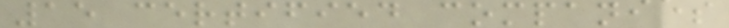15 certified companies
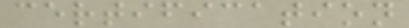certification
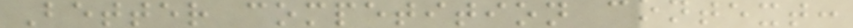Better competition context:
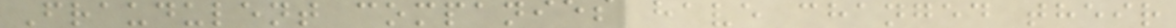Fraudulent companies have changed their
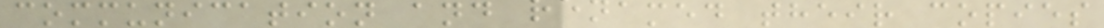communication and renamed their copies
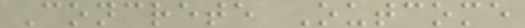Concrete Outcome
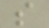s
